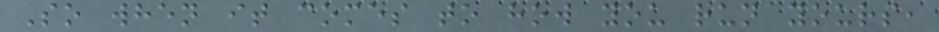So when it comes to how you run yours,
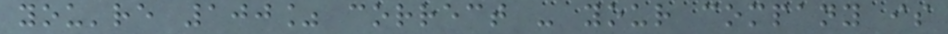you're 100% correct - your company is
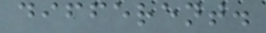different.
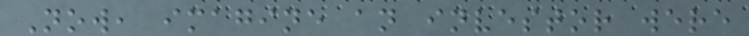Now, imagine an investor were
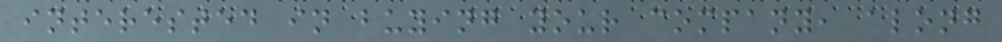interested in buying your company, along
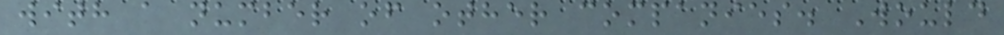with a number of other companies. Would
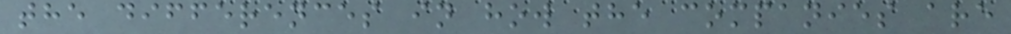the differences in how the companies are
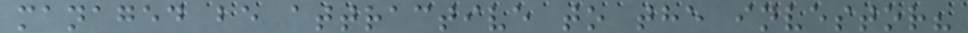managed be attractive to the investor?
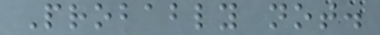Probably not.
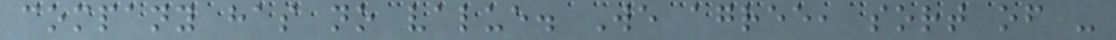company has no value. We agree, sort of -
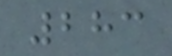283
